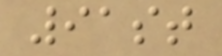91st
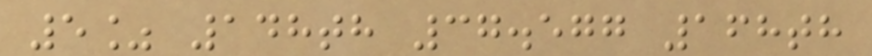5% 148th 37.577 168th
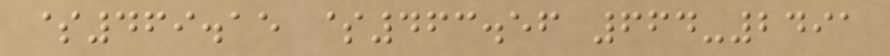$469.15 $463.56 664-2491
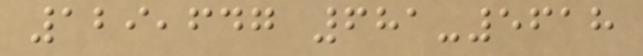129,647 681-5618
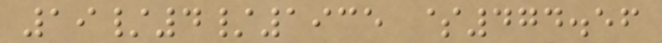19/4/1935 $474.56
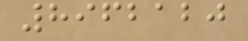8962120
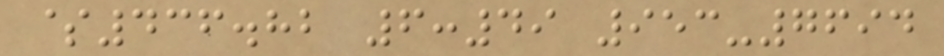$436.82 6:49 953-7694
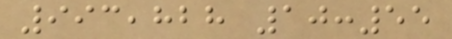993,828 10:55
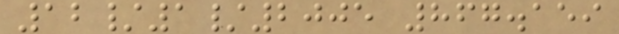12/1/2005 867.159
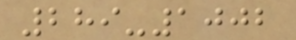289-1002
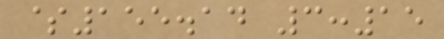$155.14 3:15
